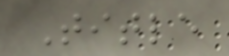Title
